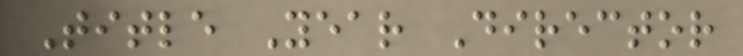Title Year Director
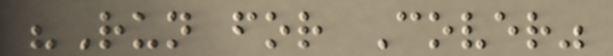"Run for Cover"
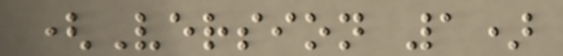(Version 1)
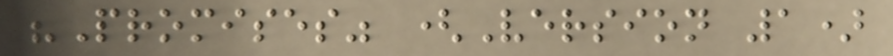"Promises" (Version 1)
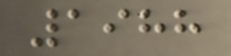1988
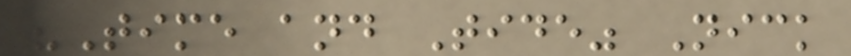"Time and Tide" Nick
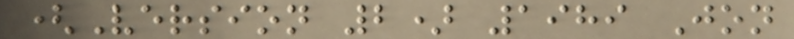(Version 2) 1989 Jon
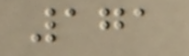171
